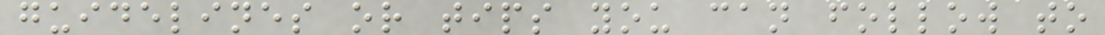guidelines or tips you can follow to
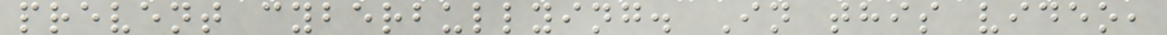prevent cyberbullying. In this video,
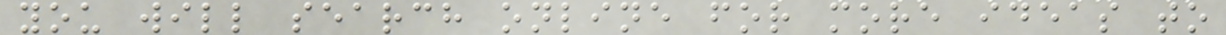you will search online for more ideas to
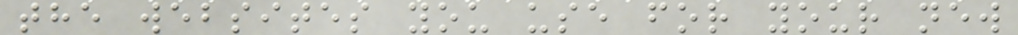the websites you use for your new
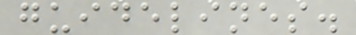guidelines.
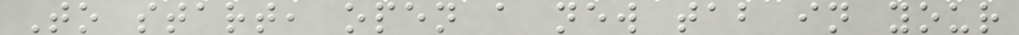To start, open a new tab in your
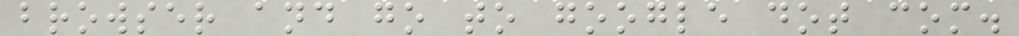browser and go to google dot com.
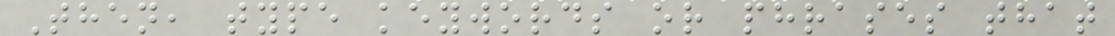Then, type keywords or phrases that
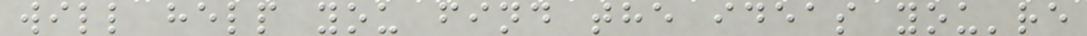will help you find the ideas you're
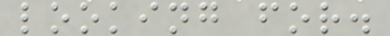looking for.
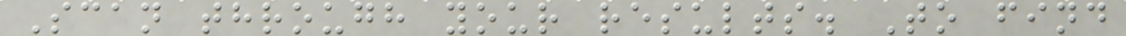Scan through your results. To find
